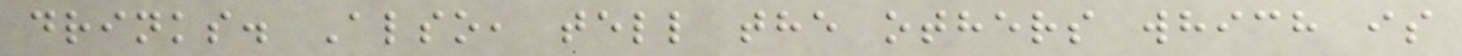drinks. Also, tell the others which is
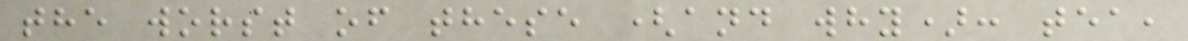the worst of these (and why): tea,
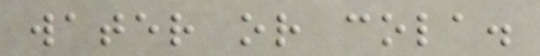water or cola.
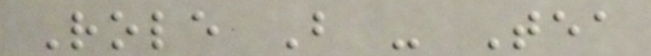Role B - Tea
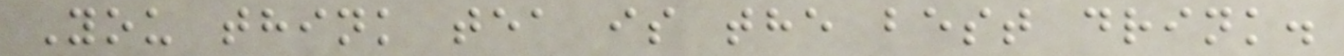You think tea is the best drink.
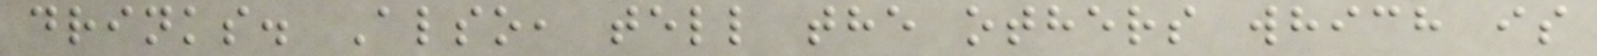drinks. Also, tell the others which is
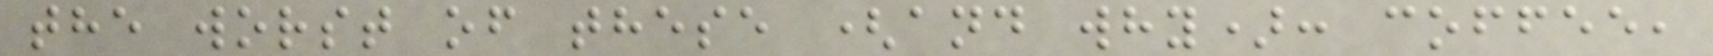the worst of these (and why): coffee,
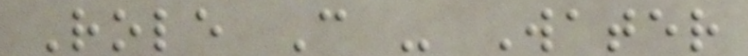Role C - Water
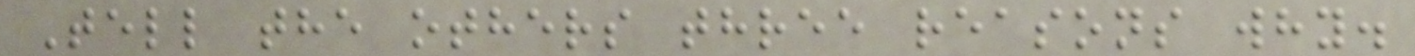Tell the others three reasons why.
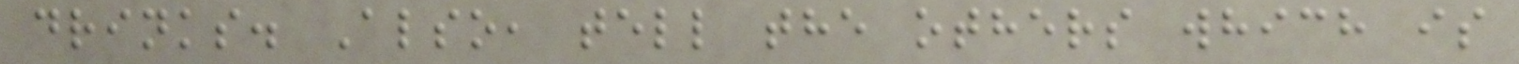drinks. Also, tell the others which is
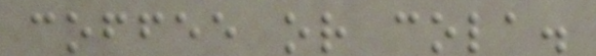coffee or cola.
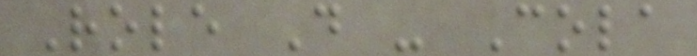Role D - Cola
